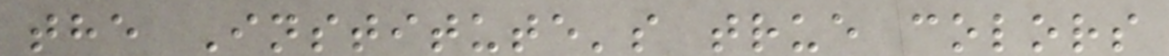the Institute's true colors
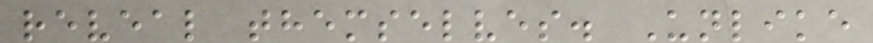reveal themselves. Unlike
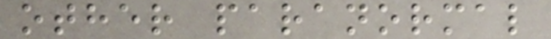other paranormal
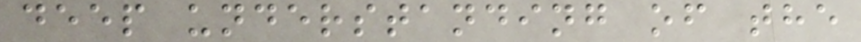deep understanding of the
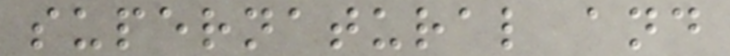supernatural and
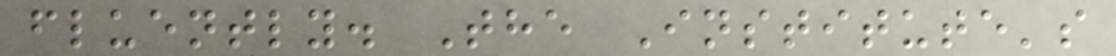fluently. The Institute's
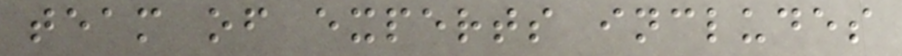team of experts includes
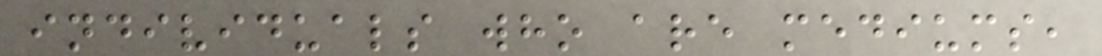individuals who are mediums,
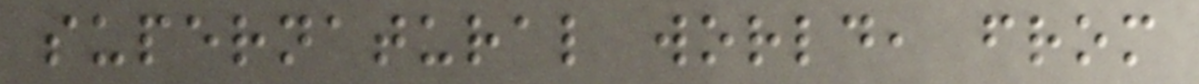supernatural world, from
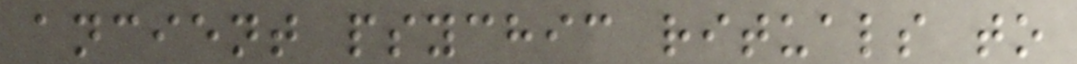ancient psychic rituals to
